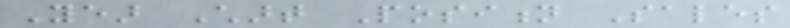Year Chart Position Sales
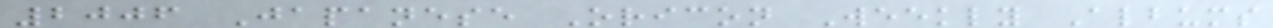2006 Japanese Oricon Weekly Albums
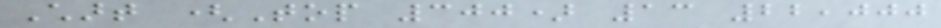Chart (Top 300) 13 22,000
